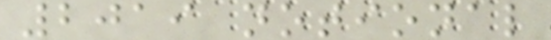2019 notional
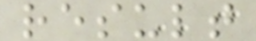result
